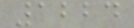1224
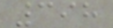398
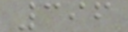396
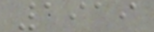1919
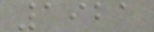1921
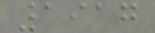1917
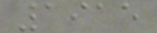1915
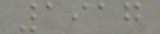1917
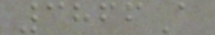3866A
